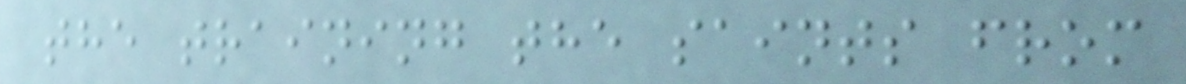the training the saints from
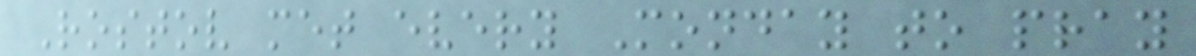Rostov met every Monday to pray
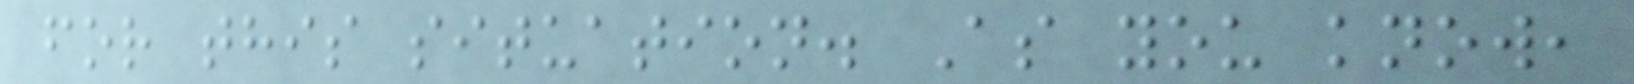for this situation. As you know,
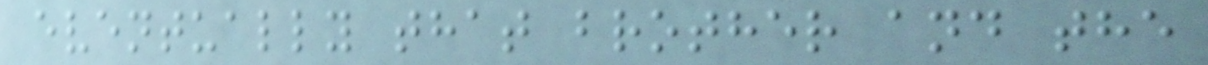eventually that brother and the
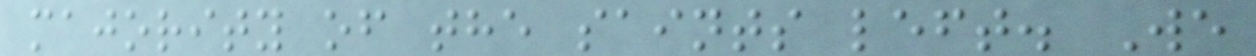majority of the saints left. We
